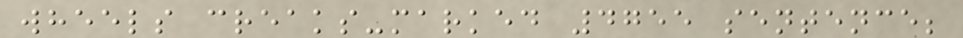wheels creaks-marked 4755 sentence;
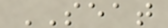SEAT
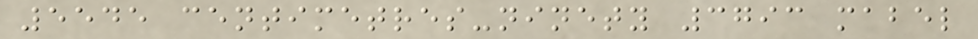5545 centimetres-ninety 3793 mabel
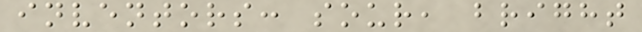inventors: sour, bright
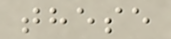these
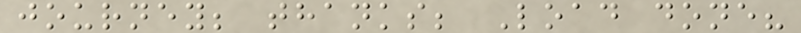journey; thanks; Load done?
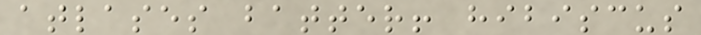atlases batter! hibiscus
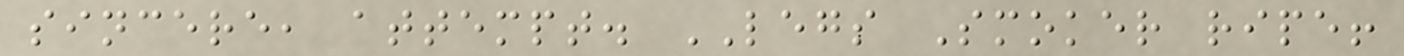sincere, attempt. LEGS Smoker ripe!
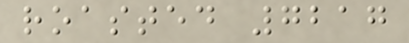roasted 7217
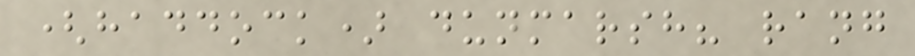(haddock) dunmarsh? rang
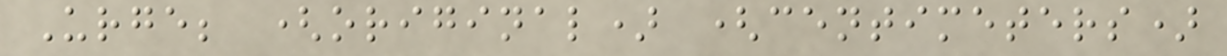Urge; (original) (centimeters)
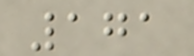171
